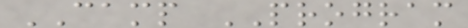CAMP PROGRAM
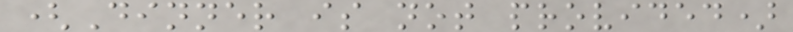(Dinner is not provided)
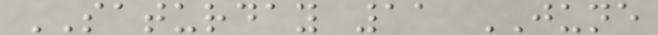SATURDAY 11 JUNE
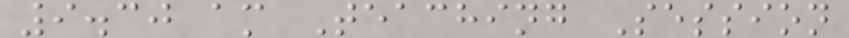9.30 am Teaching Session
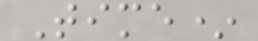Time*
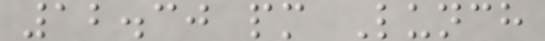12.30 pm Lunch
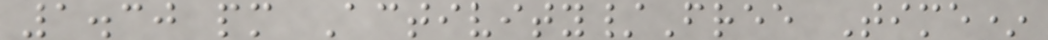1.30 pm Activity/Free Time*
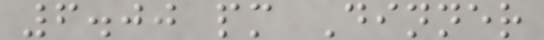6.00 pm Dinner
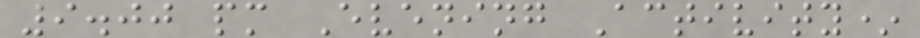9.00 pm Evening Activity*
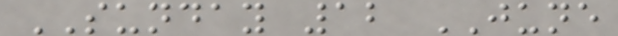SUNDAY 12 JUNE
